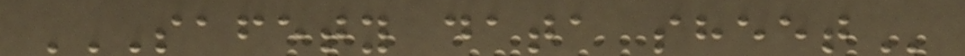SAFETY DATA SHEET
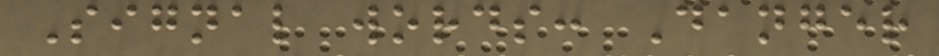Signal words: Danger
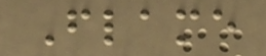Flame
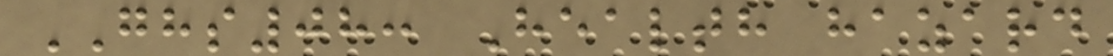GHS08: Health hazard
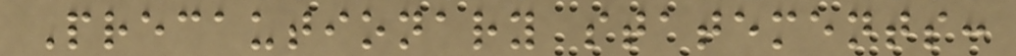Precautionary statements:
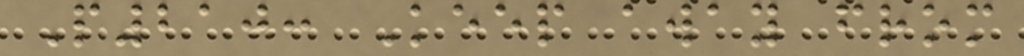P210: Keep away from
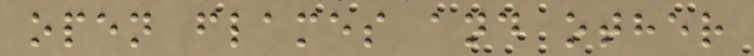open flames and other
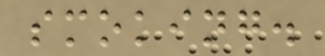smoking.
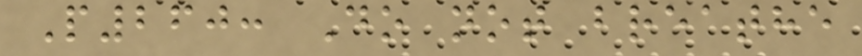P260: Do not breathe
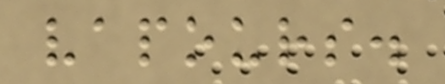vapours.
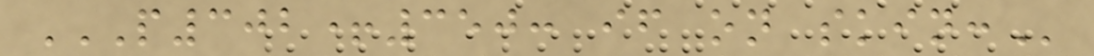P302+350: IF ON SKIN:
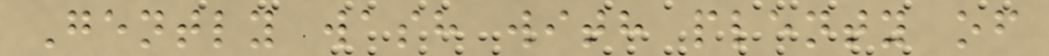Gently wash with plenty of
